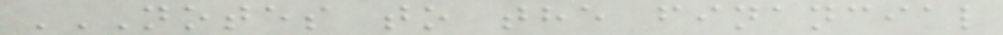NOTES TO THE FINANCIAL
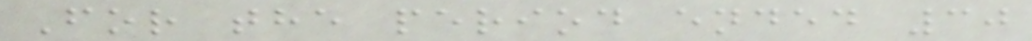For the period ended 30
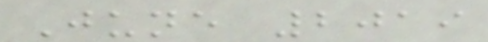June 2019
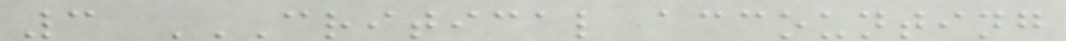3 CRITICAL ACCOUNTING
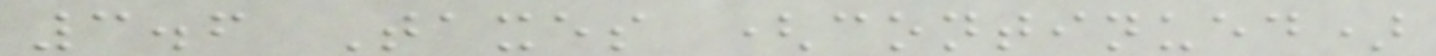3.6 Taxes (continued)
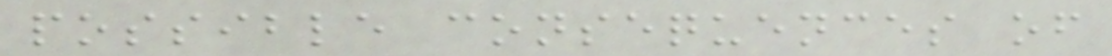possible consequences of
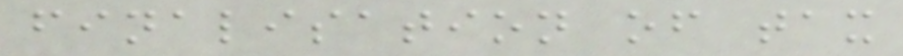finalisation of tax
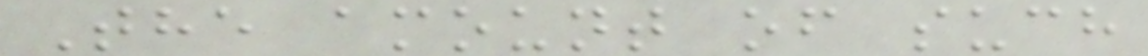The amount of such
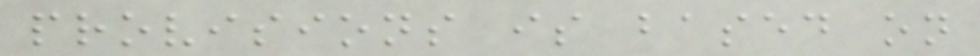provisions is based on
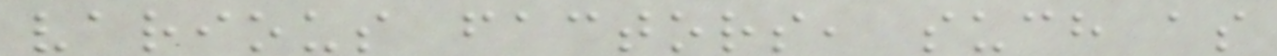various factors, such as
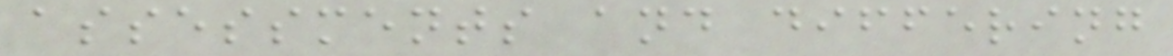assessments and differing
